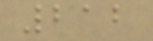212
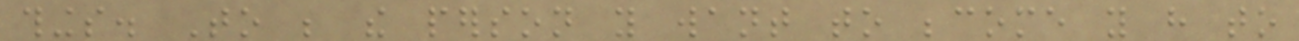things. To be the person you want to become you have to
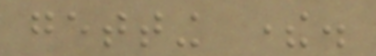getting there.
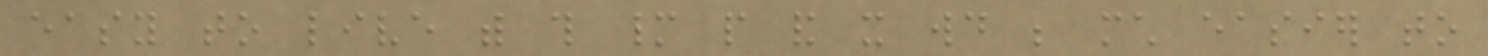easy to live with this many people and it would be much easier to
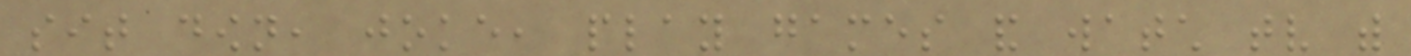sit down, joke, play games and watch tv with
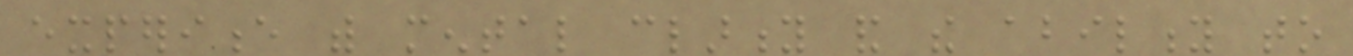experience with mental clarity and the ability to
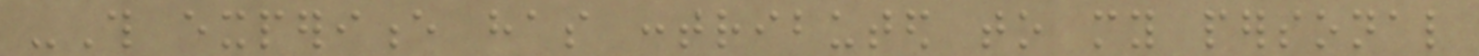-This experience has contributed to my personal
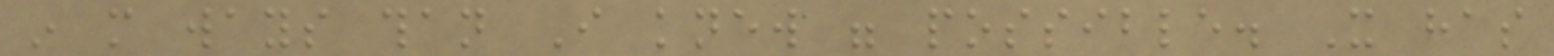in more ways than I knew were possible. It has
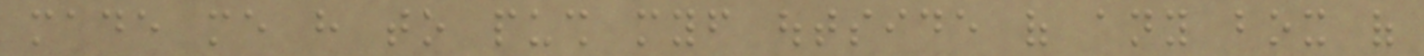made me have to push myself outside of any box of
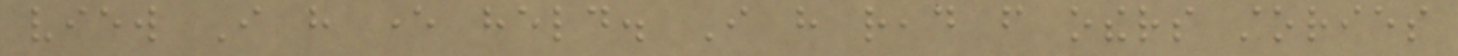view I have ever held. I have read from others stories
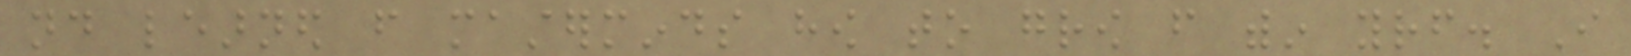nd learned from masterminds how to grow from within yourself. I
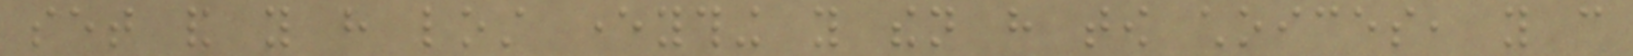set and you have lost everything you then have tow choices, you can
